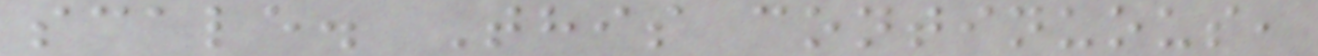scale. This continuous,
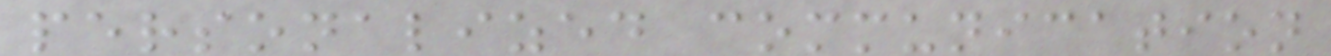personalized communication
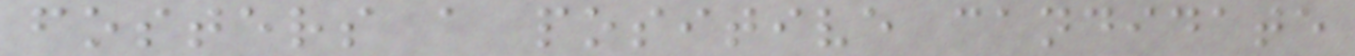fosters a positive candidate
